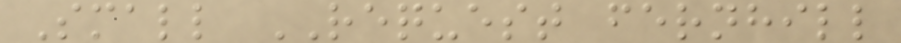Small REQUEST fernhill
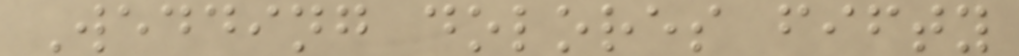Wedding dolores fifty
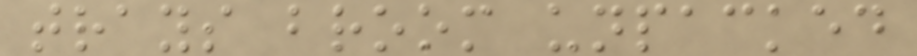trays broom unpacked
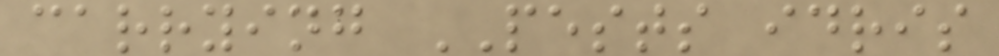carrying PESTS idris
